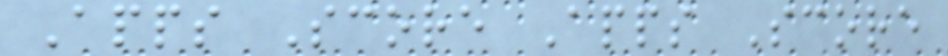Apps Score Apps Score
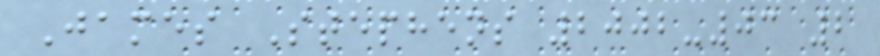James Stephens 2002-03 2
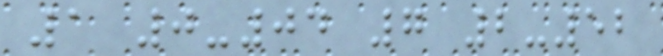1 0-04 7 2-52
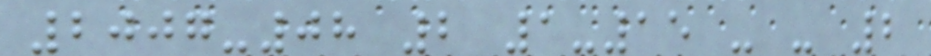2007-08 2 1-15 - - 2
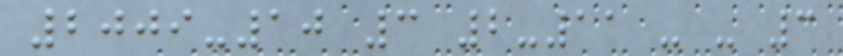2009-10 3 2-11 - - 3
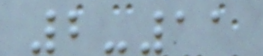2-11
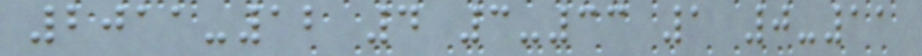2011-12 4 3-33 1 0-11
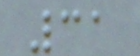31
